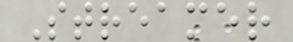Streamer
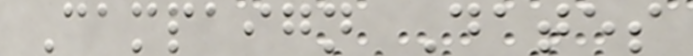Campaign Dates
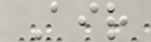Air
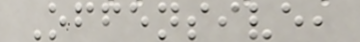Offensive,
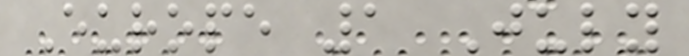Europe 1 July
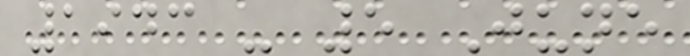1943 - 5 June
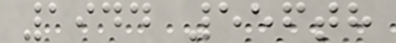1944 556th
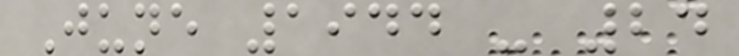June 1944 - 24
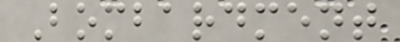Bombardment
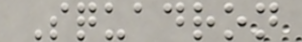Squadron
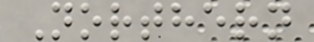Northern
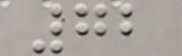72
